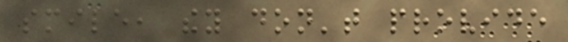smile, they don't provide
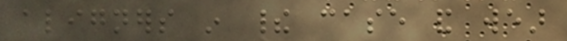aligners in their case and wear
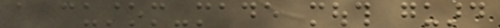a custom-made mouth guard
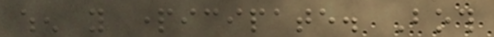when you participate. Both
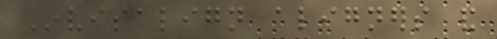Invisalign aligners and
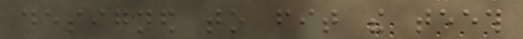designed to fit the teeth
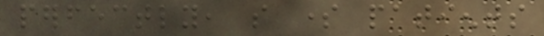perfectly, so some patients
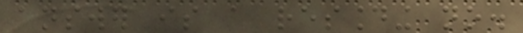answer is a resounding no.
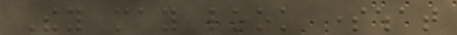They may look somewhat
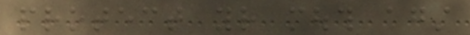protect your mouth against
